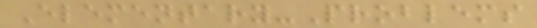Elementary-Problems
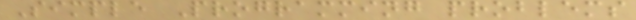Simple Programming problems
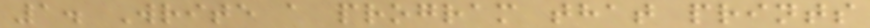1. Write a program that prints
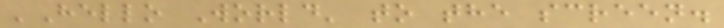'Hello World' to the screen.
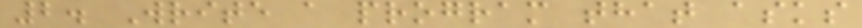2. Write a program that asks
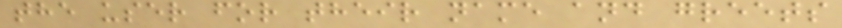the user for their name and greets
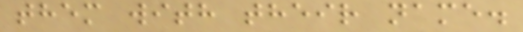them with their name.
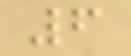6
